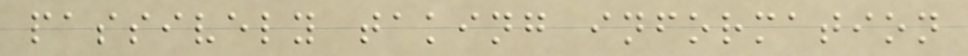passively taking information
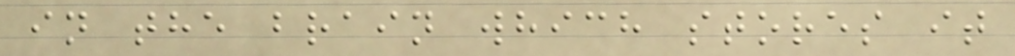in the brain which stores it
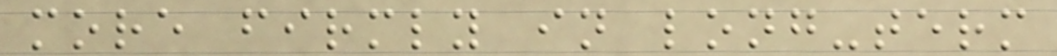more firmly in long-term
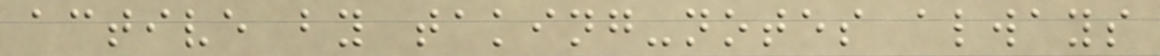active by taking-notes always
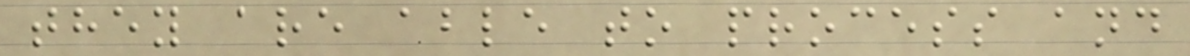they are able to process and
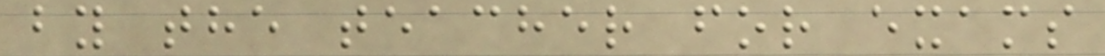by the teacher for exams
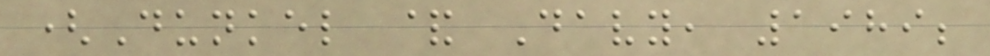(Dunkel & Davy, 1989;
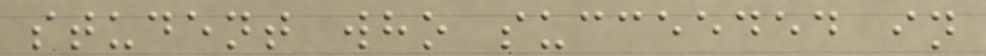student who succeeded in
